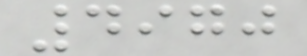4970
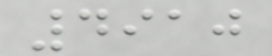4910
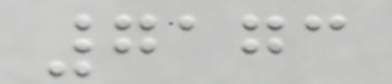7173
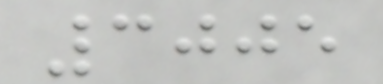3005
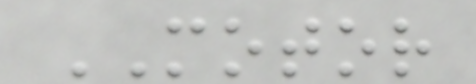MOTOR
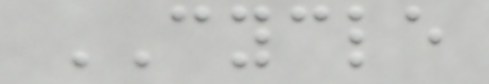CYCLE
